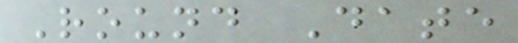Round Date
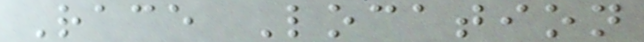Race Location
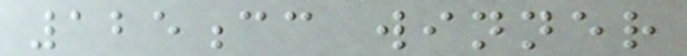125cc winner
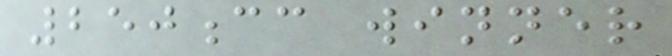250cc winner
